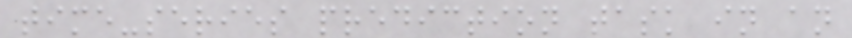time-series prediction task in an
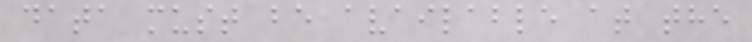data must be available at the
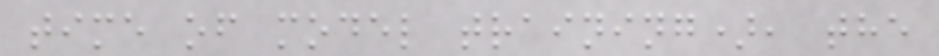time of model training), the
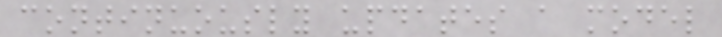continuously updates a model
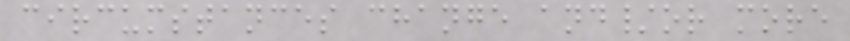circumstances change and/or more
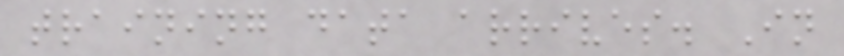training data arrives. In
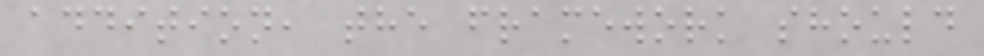addition, the framework should
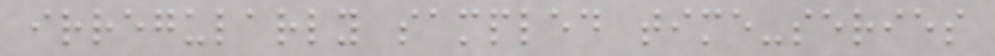irregularly sampled time-series
